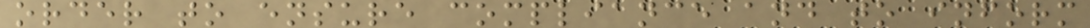order to ensure compliance and to inform
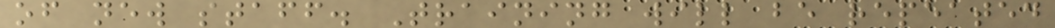of new staff. Training will be repeated
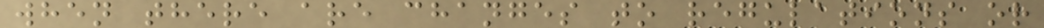when there are changes to regulations or
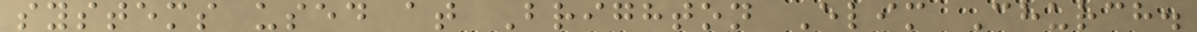systems used at Brighton Elim Church.
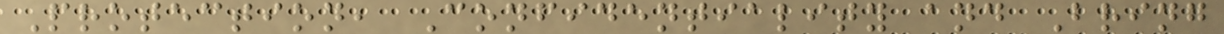Protection, Confidentiality and Bring
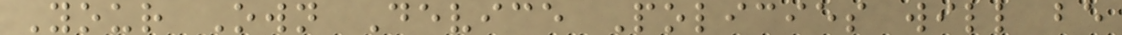Your Own Device Policies will be
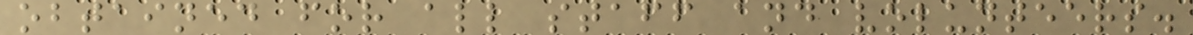obtained for all staff and volunteers.
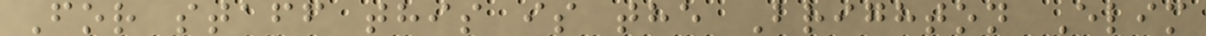For staff this is the Brighton Elim
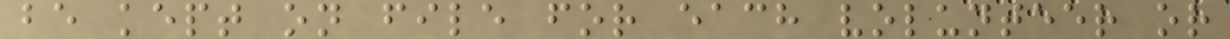be kept on file for each volunteer or
